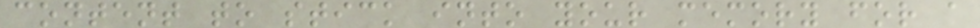content to stick into your memory for a
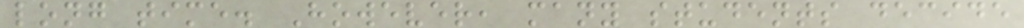long time. However, many students decide
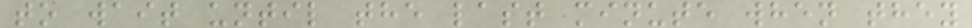to wait until the last minute when they
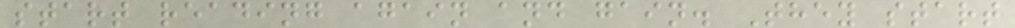start reading again and gain. They start
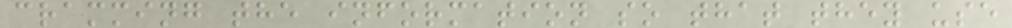cramming the information so that they use
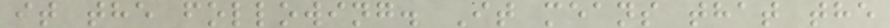it the following. It means that the
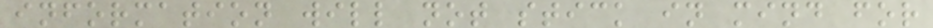information will not stick in mind for
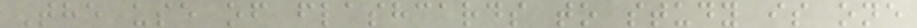The use of flashcards to study is one
